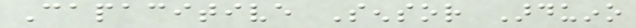Capacitive Sensor Arduino
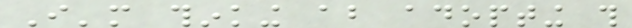I'm thinking about adopting this
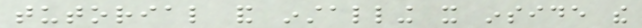tutorial and installing it inside the
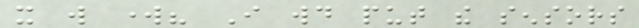it will work? I would put the sensors
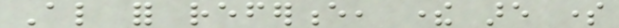Also for reference, there are some
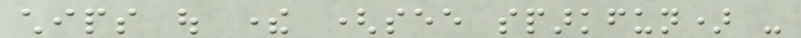chips out there (see sparkfun) -
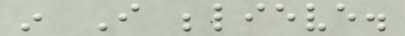in I believe.
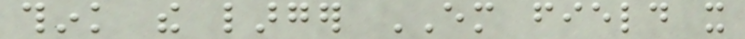think the larger EM field it
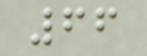66
